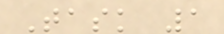Task 1
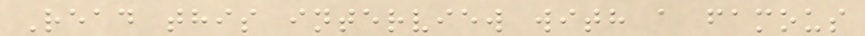Read this interview with a famous
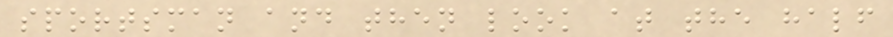sportsman and then look at the half
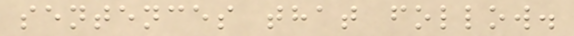sentences that follow.
